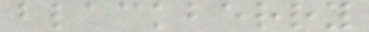blackberry
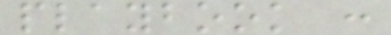playbook :
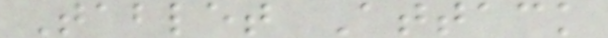Tablet Attack
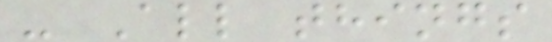- All things
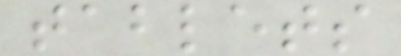tablets
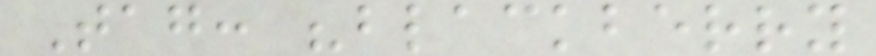Tag: "blackberry
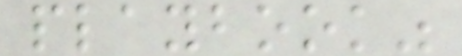playbook"
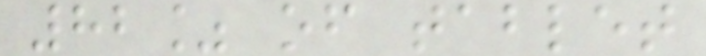82% of tablet
